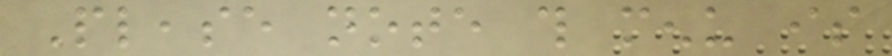Please note this menu is
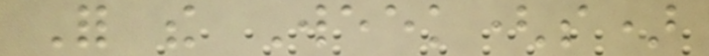For the Week(s)
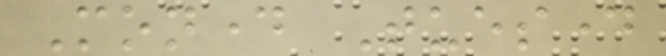Monday Tuesday
